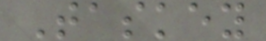Taskey
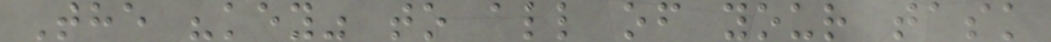The "key" to all of your task
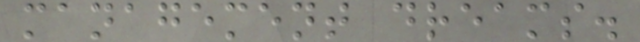management dreams.
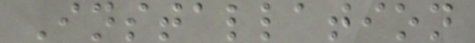Installation
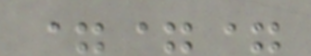===
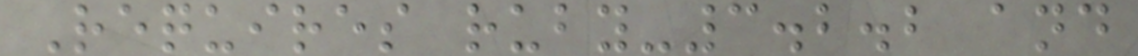Requires ruby-3.2.2 and
